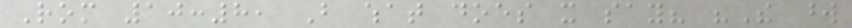Rom 10:8, But what does it say? "The word
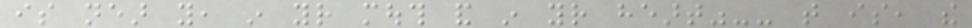is near you, in your mouth and in your heart"-- that is, the
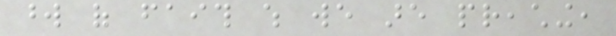word of faith which we are preaching,
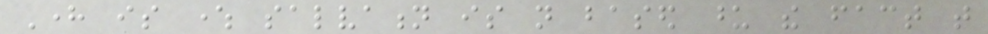Here is where salvation is not based upon the fact that
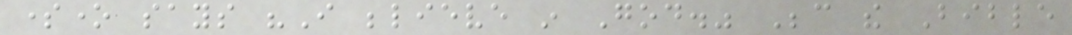someone says "I believe in God." Because the Bible
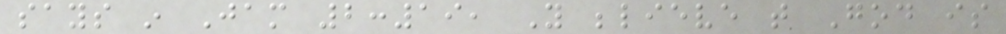says in Jam 2:19, You believe that God is
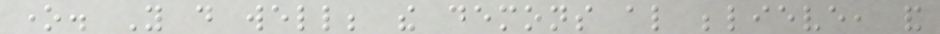one. You do well; the demons also believe, and
